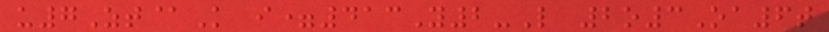u7Zt@K i=413Y2-L 2o3Oa6t
